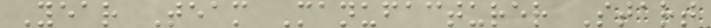Year Team Manufacturer Start
